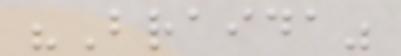"Braida"
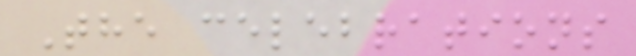The celebrations
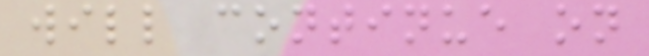will continue on
